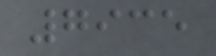7935
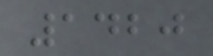1420
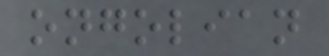ongolian
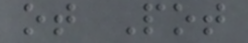ot Pot
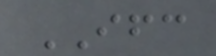IFC
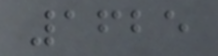1625
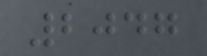2047
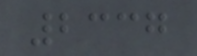2337
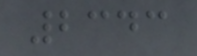2343
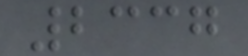2337
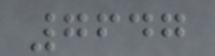7647
